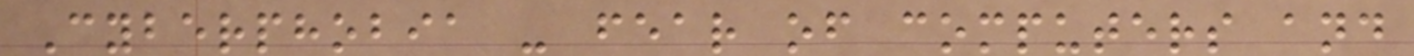Cyberphobia - fear of computers and
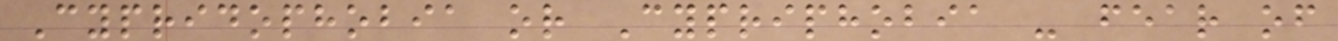Cypridophobia or Cypriphobia - fear of
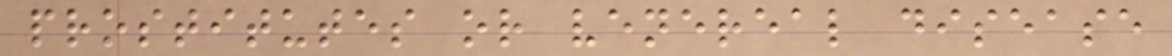prostitutes or venereal disease
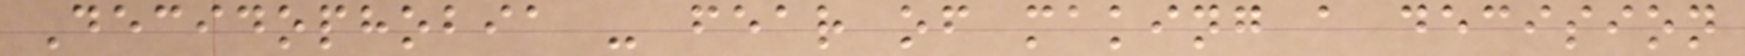Decidophobia - fear of making a decision
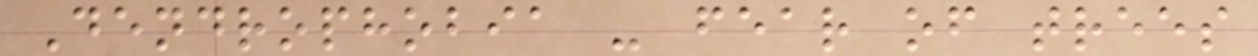Dendrophobia - fear of trees
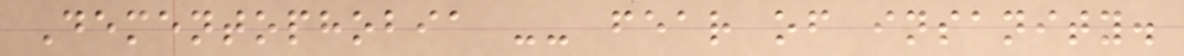Dementophobia -- fear of insanity.
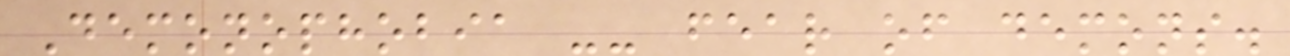Demonophobia -- fear of demons.
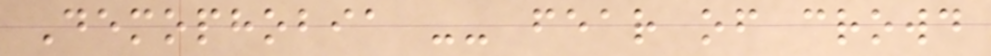Demophobia -- fear of crowd
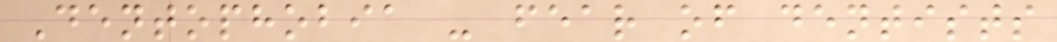Dentophobia - fear of dentists
